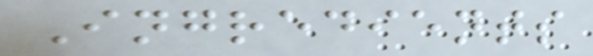Ingredients
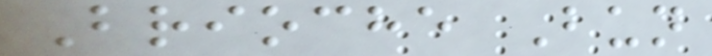Brioche Bun
